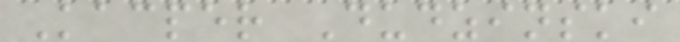Kacper Dudzinski
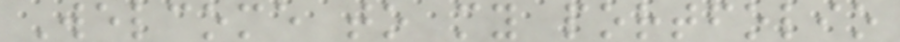Welcome to my portfolio
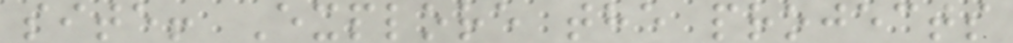site! Explore the projects
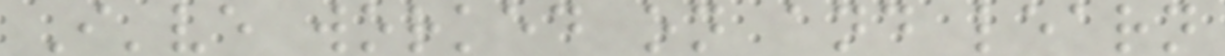I've worked on and learn
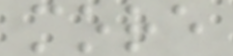more
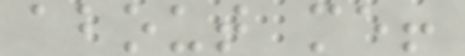about me!
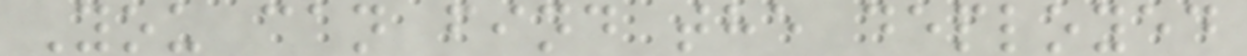You can find the deployed
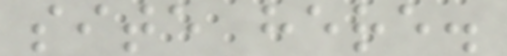site here.
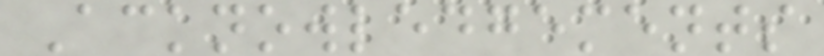Acknowledgements
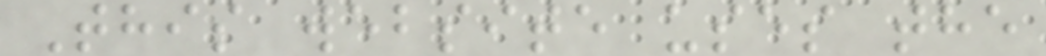This website uses the
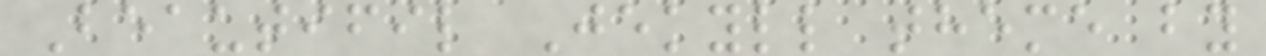Beautifil Jekyll theme by
